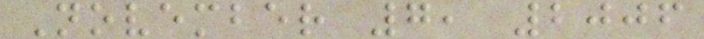November 7, 2006
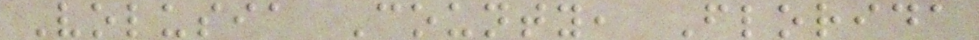Volusia County, Florida
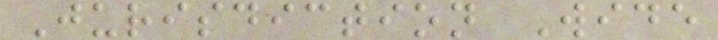Jurisdiction Wide
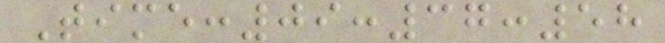Time:09:37:58
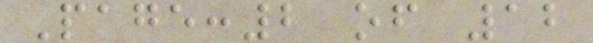Page:2 of 12
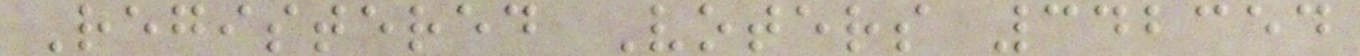Registered Voters 342354
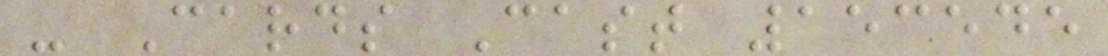- Cards Cast 153545
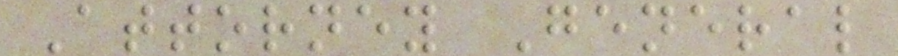Attorney General
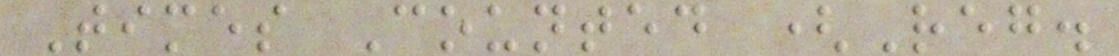Times Counted (Reg.
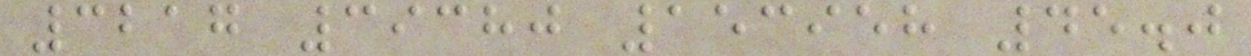3217 39380 153958 45.0
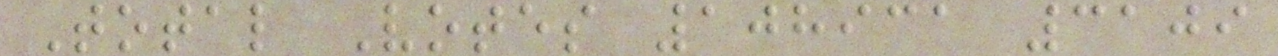Total Votes 108931 3109
